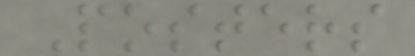Posters
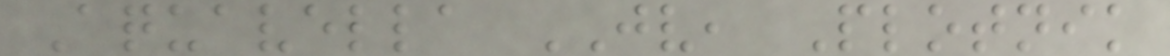Aquavella JV, Plotnik
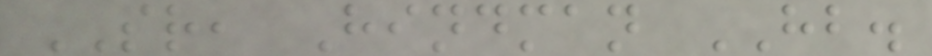SR, Hindman HB.
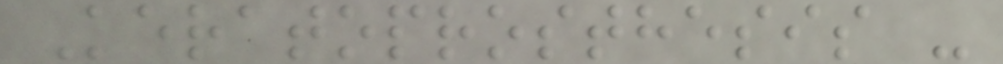Keratoprosthesis -
